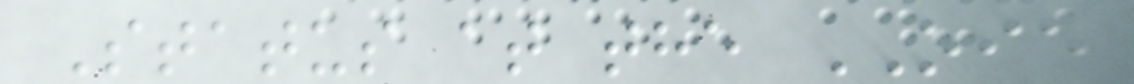Status at the OIE
